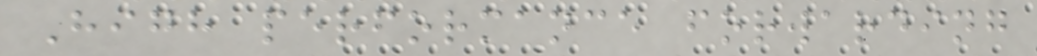High performance forwarding
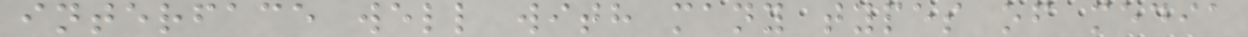interface well with many types of media
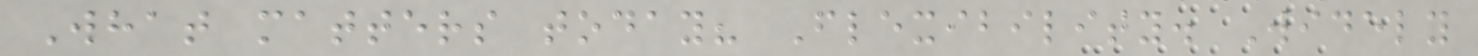What matters today? Flexibility. Widely
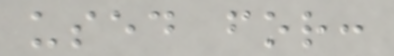used for:
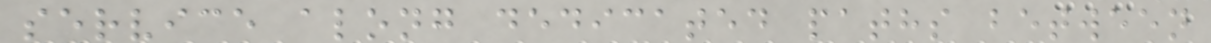service along dedicated paths between
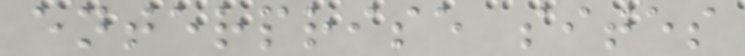enterprise sites
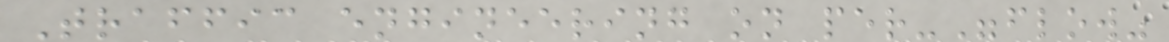Traffic engineering on per-"flow"
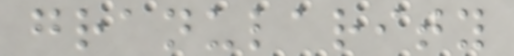granularity
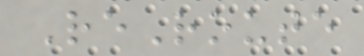ReRoute
